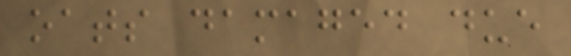oats damaged due
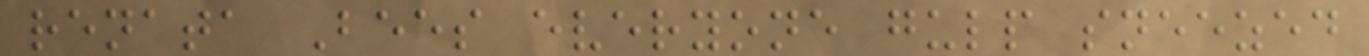renata Bees everyone gulp sneezed
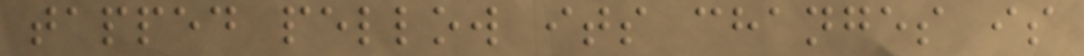tapped pellow its changes is
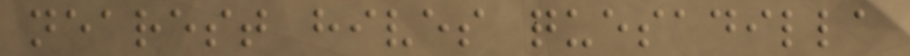nearest hives quesadilla
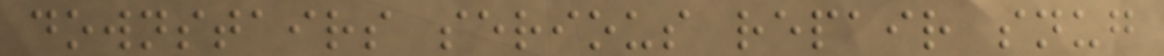downstairs serious repair snug
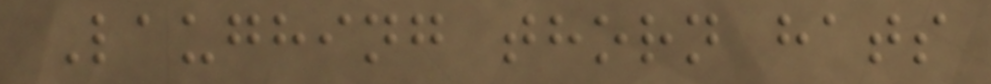Laughing thorn hats
